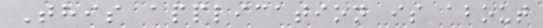This application is about
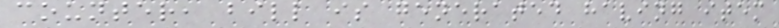counter, bill is generated having item
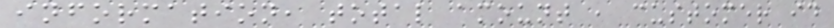information, total amount , customer id
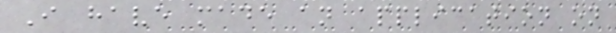I have made an application on
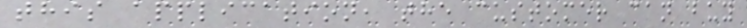this application, the customer can buy
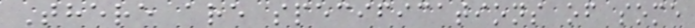There are specifications of some
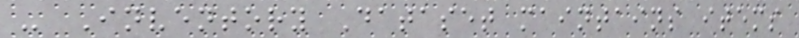- Inventory Dataset maintains items
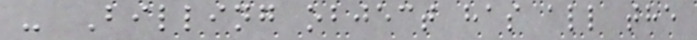- Billing object has all the
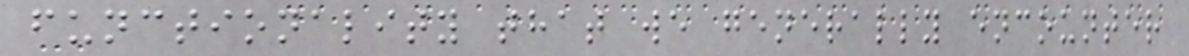functionality that we generally encounter
